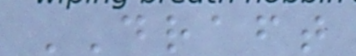DRAFT
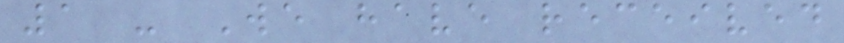1 - We have received
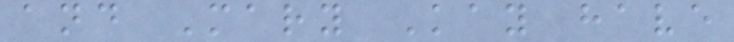and Mary Kay have
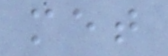met
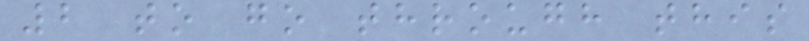2 to go through this
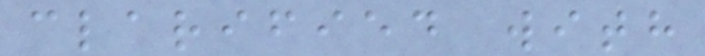clarified with
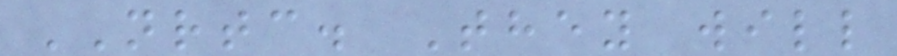NRTC. They will
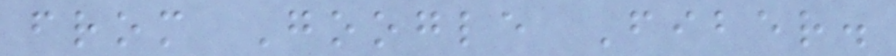from Google Fiber.
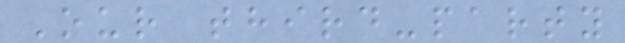Our third-party
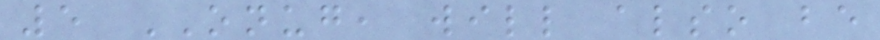5 ONUG, will also be
